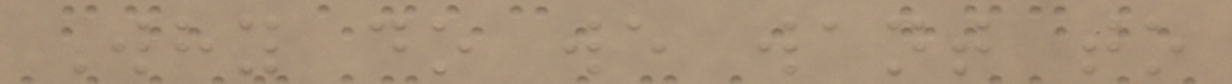Why do we want to
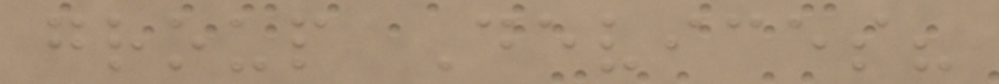group Devices?
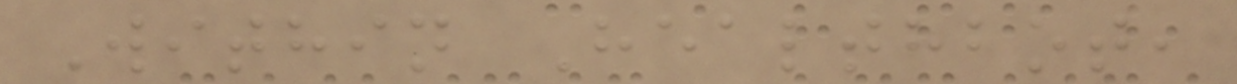Within Healthbot,
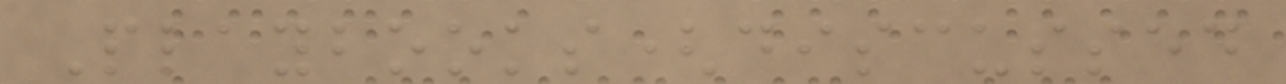Playbooks(discussed
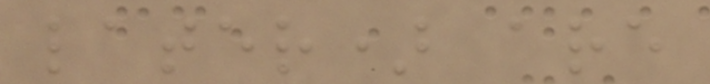later) are
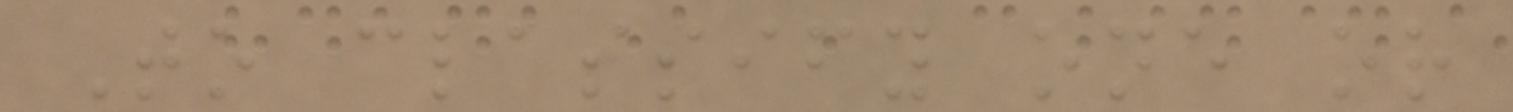To classify one or
